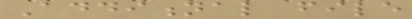Additional file
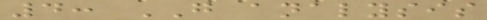4: GO analysis
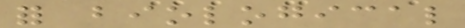for biological
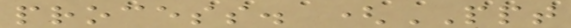process. (PPT
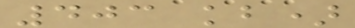403 kb)
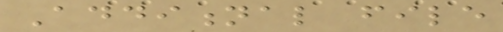Additional file
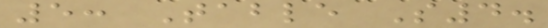5: Table S4.
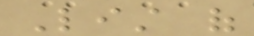List of
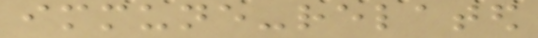immune-related
